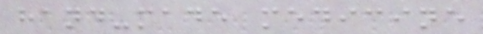hand-made medicine
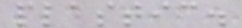plastic.
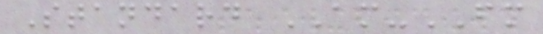Standard AM-FM
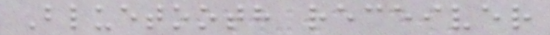Bluetooth receiver
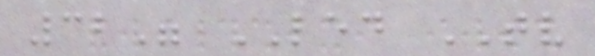32" LED TV
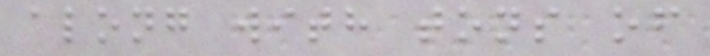along with tons of
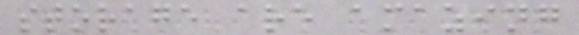storage are amazing
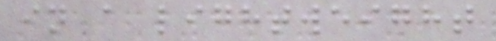in a lightweight
